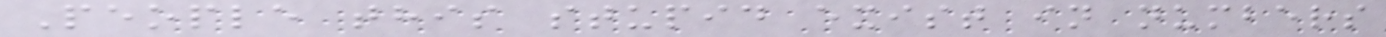People this stupid exist in numbers
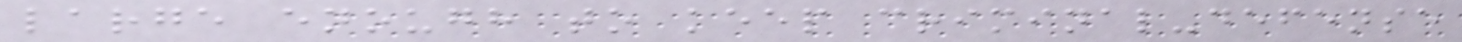large enough to keep criminal-defense
